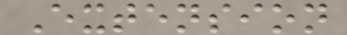Extension
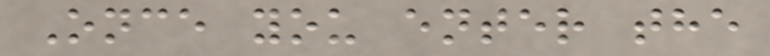Once you enter the
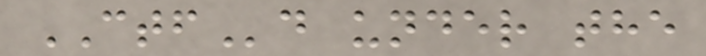CTFd under the
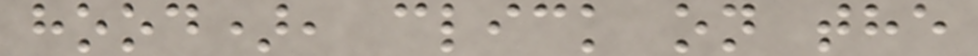hood), click on the
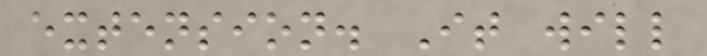extension. It will
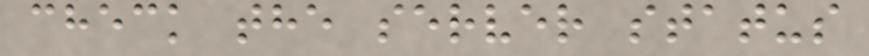check the server status
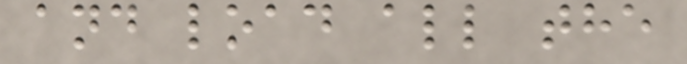and load all the
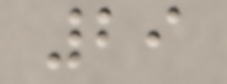29
